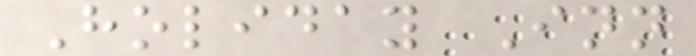Holiday Inn
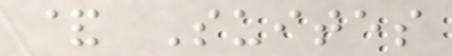& Suites
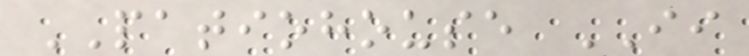PATIOHOUSE II
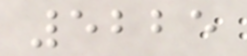5225
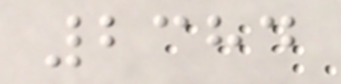2384
